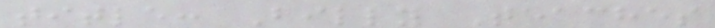title: Billy Teaches
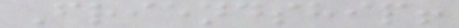Friendship!
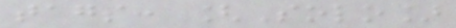tags: [Solo]
